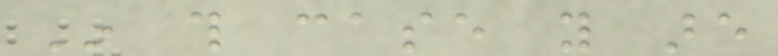In this case you are
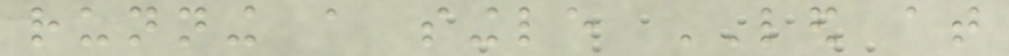running a single LED at
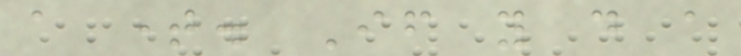a time. If you do a
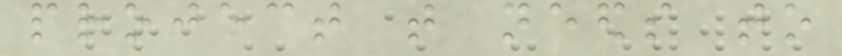project that needs to
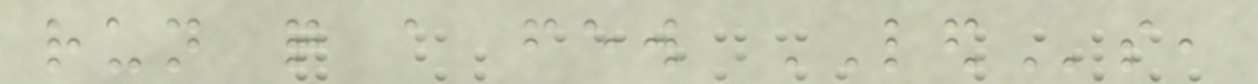run quite a few LEDs,
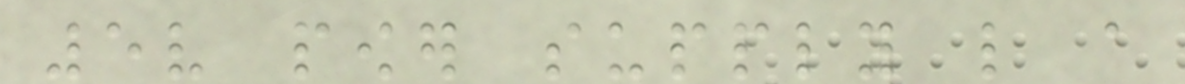5v power supply like a
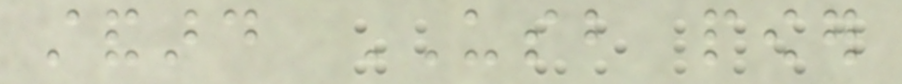standard USB power
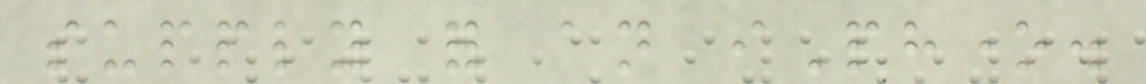supply for an iPhone.
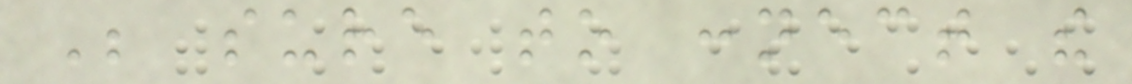Be sure to connect the
